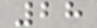28
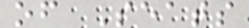of Seats
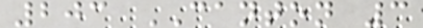203 CANTON 3
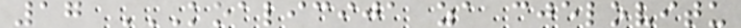17 KOALICIJA ZA CJELOVITU
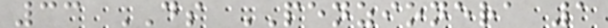33 DS PENZIONERA 1
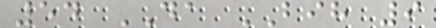54 DA BIH 9
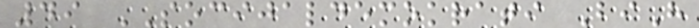49 SOCIJALDEMOKRATI BiH
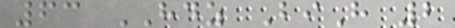63 HDZ BiH 2
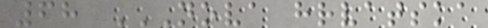68 NOVA HRVATSKA
